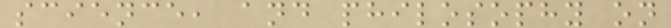science, and philosophy on
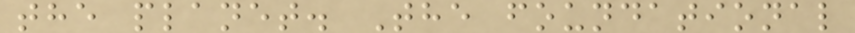the planet. The foundational
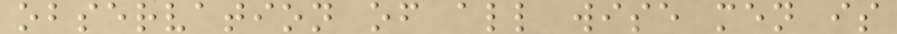observation of all wise men is
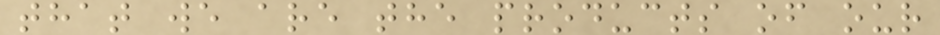that we are the products of our
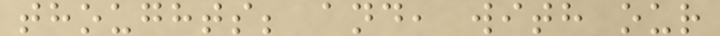thoughts; and, with our
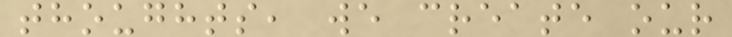thoughts, we create our
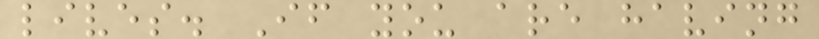lives. If you are having
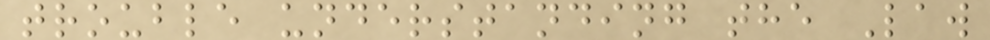trouble understanding the Law
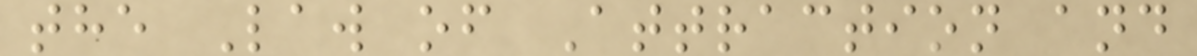the Law of Attraction and
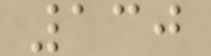130
